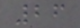26
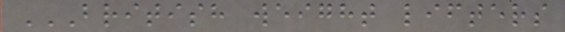BRITISH WEIGHT LIFTERS
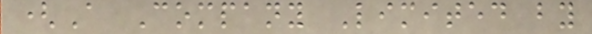(A Company Limited by
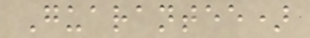Guarantee)
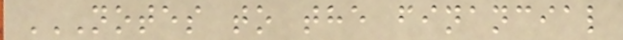NOTES TO THE FINANCIAL
